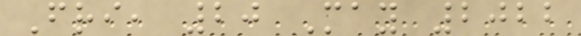Fri, 20 May 2022
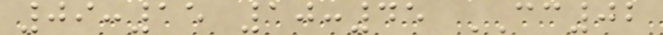09:15 10:45 CC02
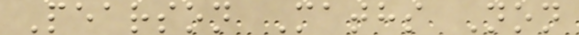Pearson Maths Non
